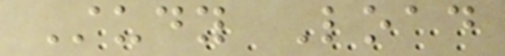Study Load
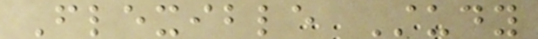Flexible Study
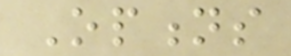Options
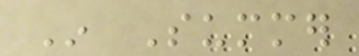In Summer
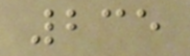235
